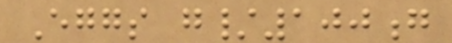Eggs g/100g
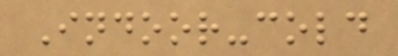Indoor-cold
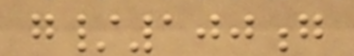g/100g
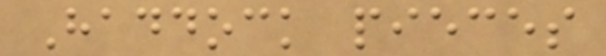Haddock pieces
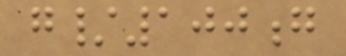g/100g
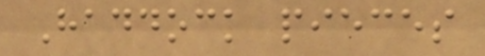Haddock pieces
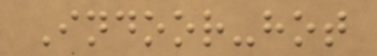Indoor-hot
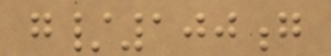g/100g
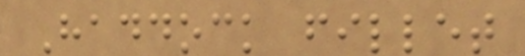Haddock fillet
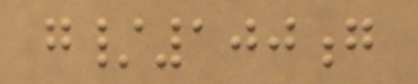g/100g
